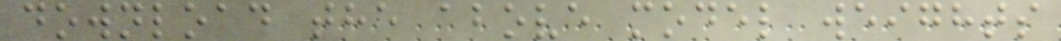download the above model weights
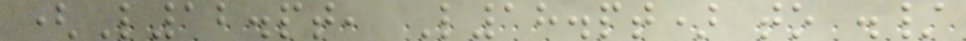(L12.pt, L18.pt) to ./
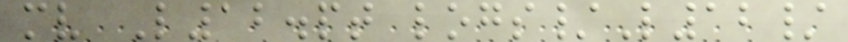mv L12.pt logs/L12/
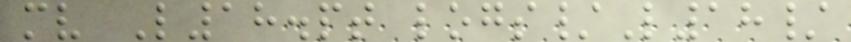mv L18.pt logs/L18/
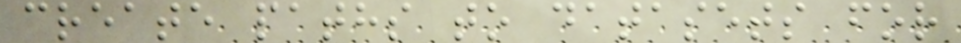create paths to datasets for
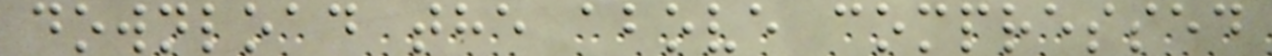download the above compressed
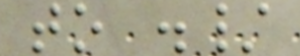to ./
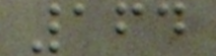164
